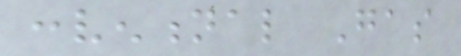conventional Gas
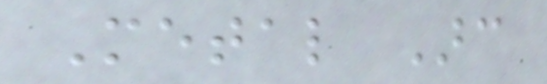Metal Arc
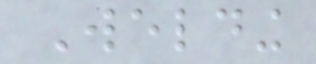Welding
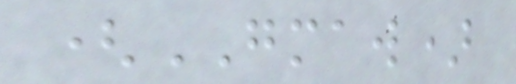(GMAW)
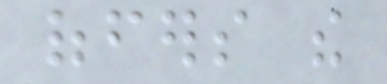offers the
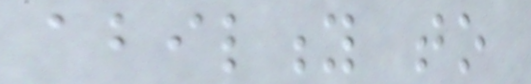ability to
